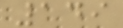149
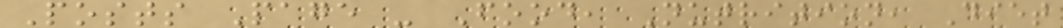Posts Page - Food, Nutrition, Diet
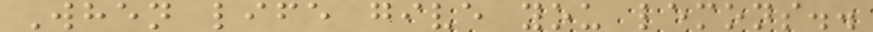When life give you lemons..
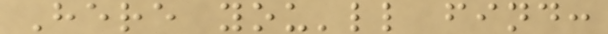Here you'll find:
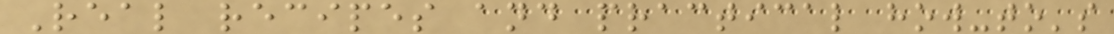Real recipes and practical how-to's
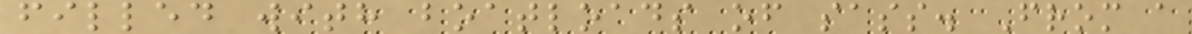filled with boatloads of sass. From a
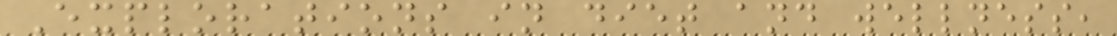Explorations in diet and wellness,
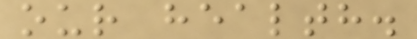our health.
